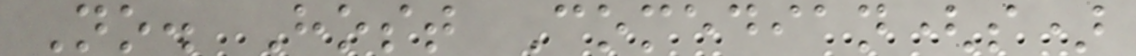No. Host Comedian(s)
